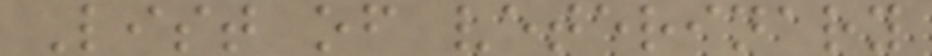List of veterinary
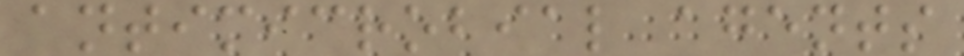antimicrobial agents
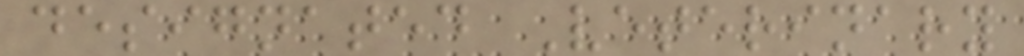designated Veterinary
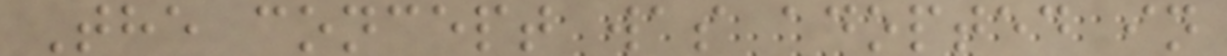The concept was adopted in
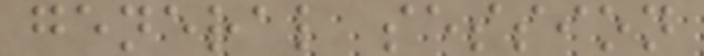general session
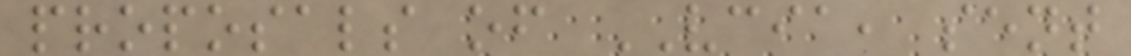proposals of VCIA, sent
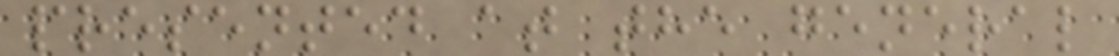presented at the general
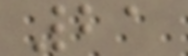21
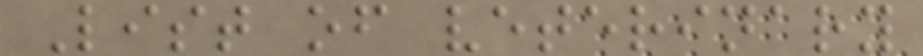List of veterinary
